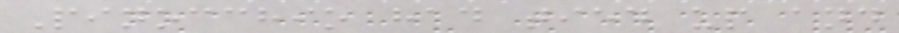Pinocchio had tied up and
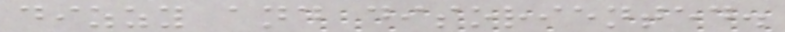dizzy and disoriented.
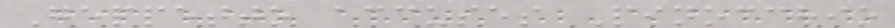Geppetto accuses Pinocchio
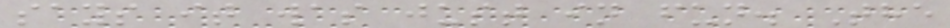says it was just in fun. The
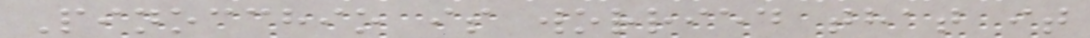Pinocchio is worried that it
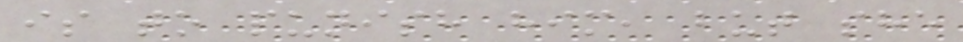is to punish him, but she
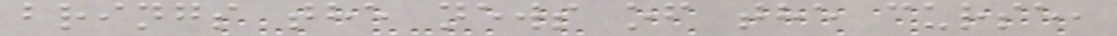brings the news of the curse,
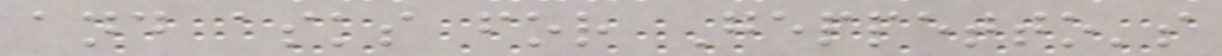and asks for Geppetto's
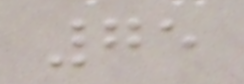75
